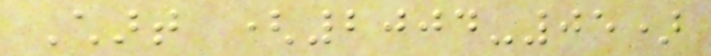Chart (2004-05)
